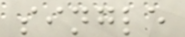single
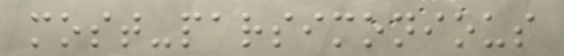most-parsimonious
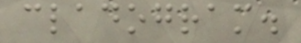cladogram.
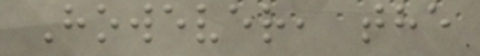However, the
